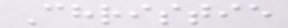Christie
